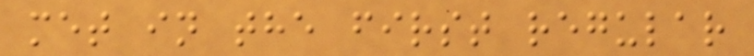met in the first regular
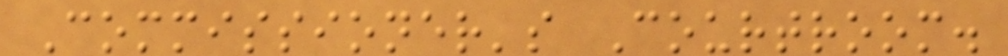Commissioner's Courtroom.
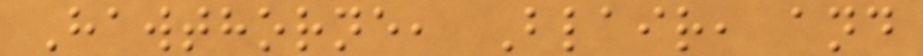Hawthorne, Blair, and
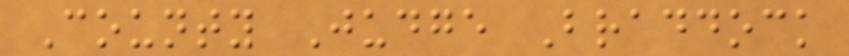County Judge Braddock
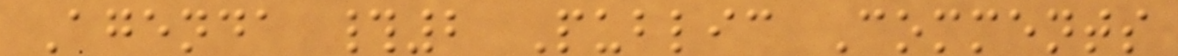Agenda #2 Public Comments
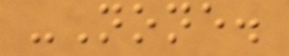-None.
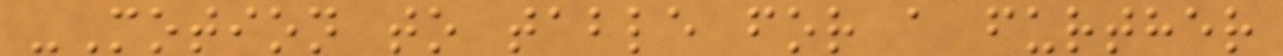-Motion to table for a further
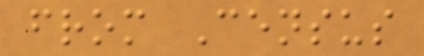from Census
